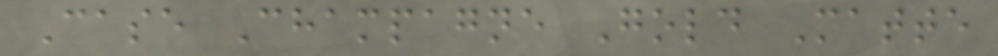Case Champagne Gold Matte
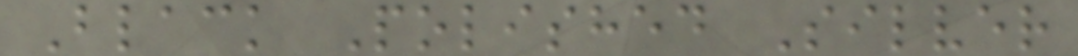Black Polished Silver
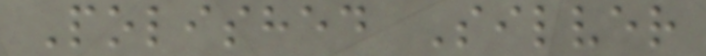Polished Silver
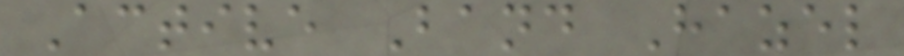Active Band Hazel
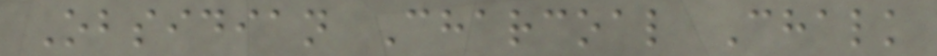Obsidian Charcoal Chalk
